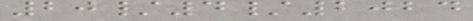20/4/2024
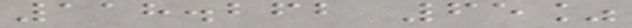118.262 65%
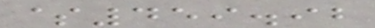$459.92
